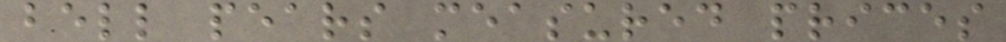bell pears measured prices
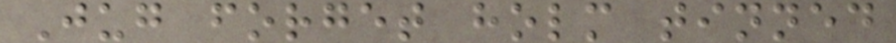Jug forget holm tinned
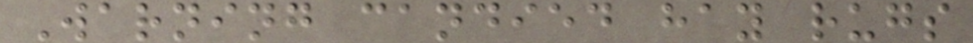Warning candied hay rugs
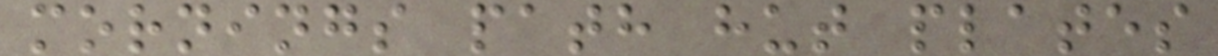mornings path hut plates
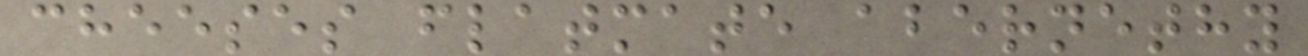cheeses flatmate abernethy
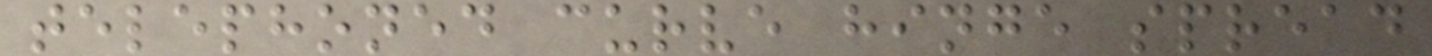telephoned curve hinge spread
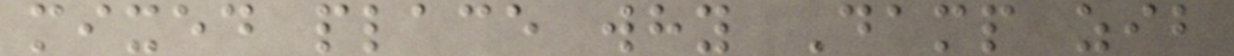mixed place why Damp zib
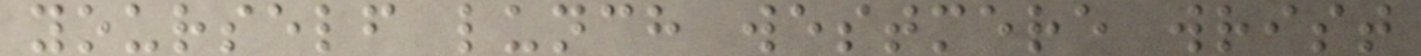yourself lunch westmere wrist
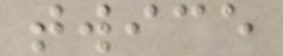twice
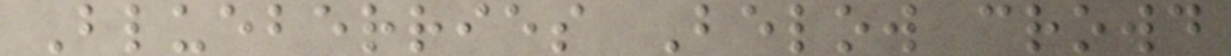Blueberries Below crowd
